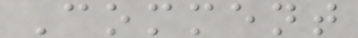Comment
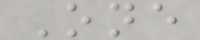One
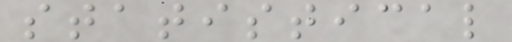statistical
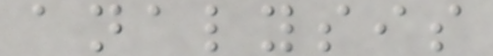analysis
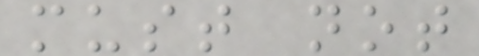must not
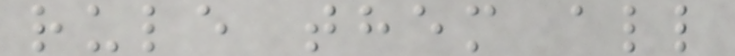rule them all
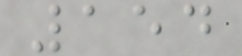154
